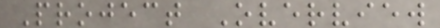Project Overview
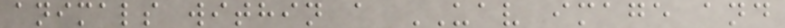animals within a UAV image and
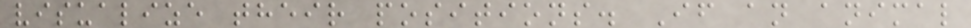visualize their positions. If an animal
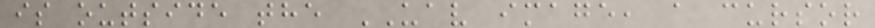is outside the UAV image, a cursor
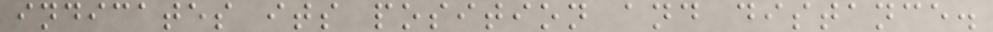indicates its position and distance.
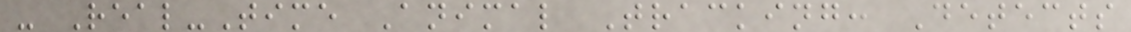- Real-Time Animal Tracking: Detects
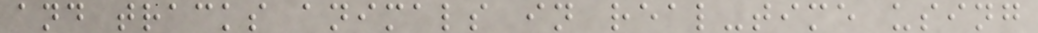and tracks animals in real-time using
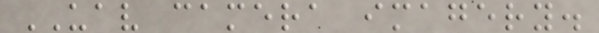UAV camera imagery.
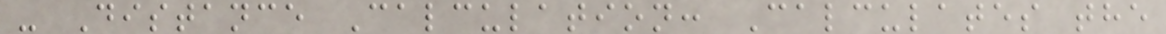- Distance Calculation: Calculates the
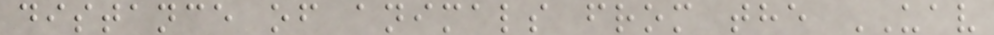distance of animals from the UAV
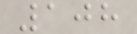108
